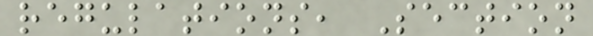regulations, Section
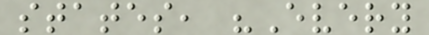states, "Every
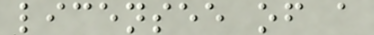licensee of a
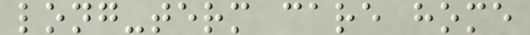long-term care home
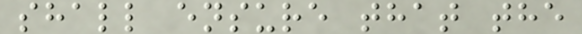shall ensure that the
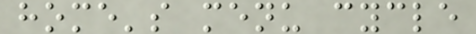home's menu cycle
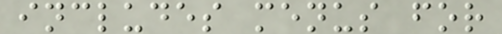includes menus for
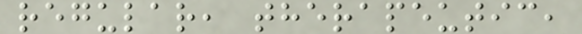regular, therapeutic,
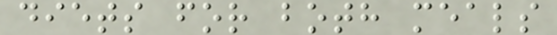diets for both meals
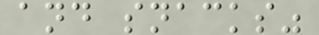and snacks"
